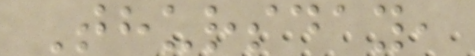Thursday,
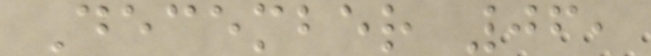December 06,
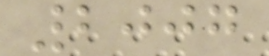2007
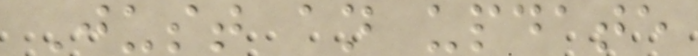Just an update
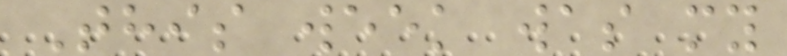This week was my
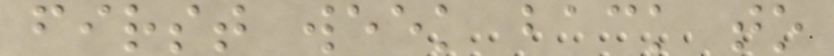first week back to
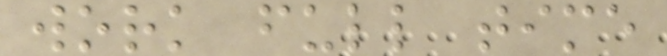work full time
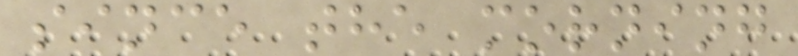since the morning
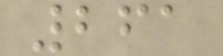261
